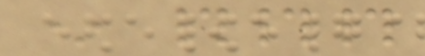* ###
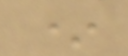*
